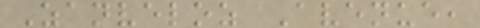Zanveloz Avenue,
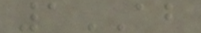1AB
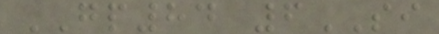GP84 6SI
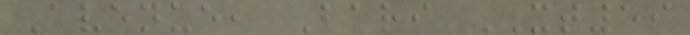Avenue, Bari XT59
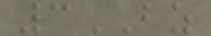3BZ
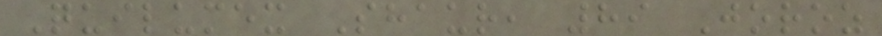Quilumex Shaur, 89 Joroz
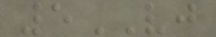5VJ
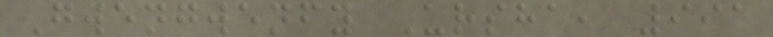Gwengwenfy Ursha, 991
